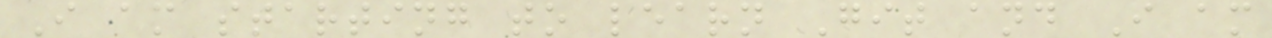I am starting to learn Git and I am
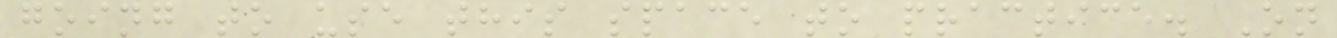going to use this space to practice. On
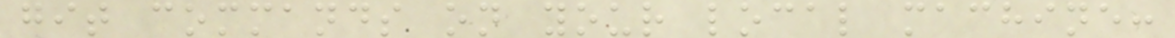git commands on your local machine:
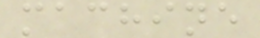machine
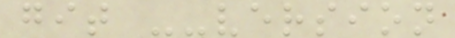git --version
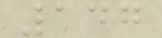147
